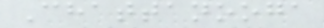Chattanooga
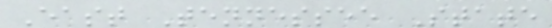East Tennessee State
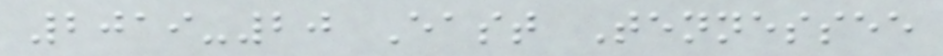2019-20 East Tennessee
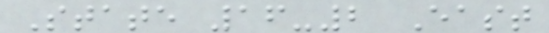State 16-2 East
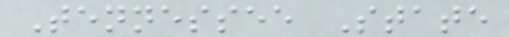Tennessee State
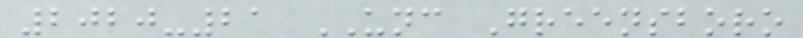2020-21 UNC Greensboro
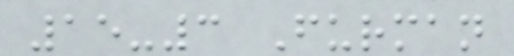15-3 Furman
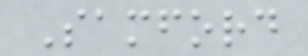Samford
